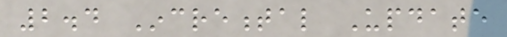2.4 Incremental Update
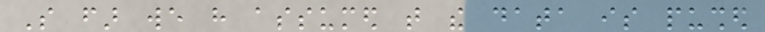So far we have assumed that the data is pushed
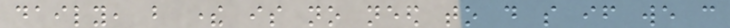daily, but there is no need to do so if we can
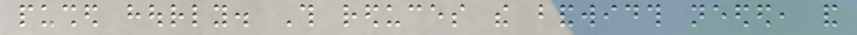pushed hourly. This reduces the bandwidth needed, and
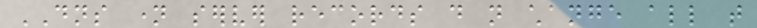DNS name server records do not change all that
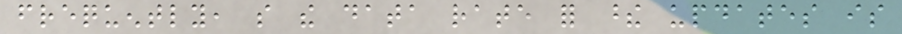frequently, so the data rate for these updates is
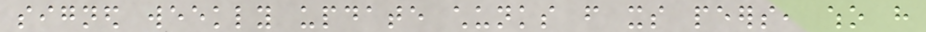signed weekly update chunks from its peers, who have
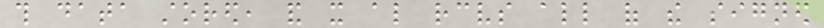this data stored, and it also receives all of the signed
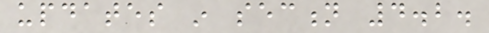updates in section 4.2.
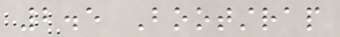2.5 Bootstrap
